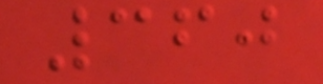360
